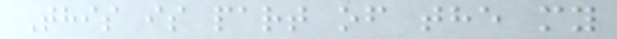This is part of the my
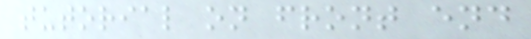tutorial on front end
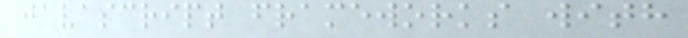javascript frameworks with
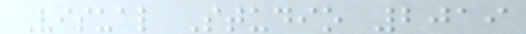Visual Studio 2019
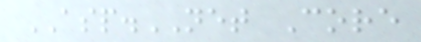ASP.NET Core
